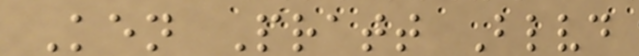Ken Pratt Blvd
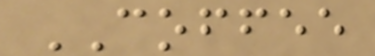COFFEE
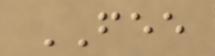FEE
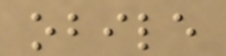obile
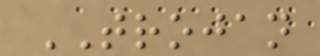TROJAN
